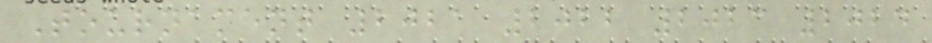Tournament 2021 2022 2023 2024
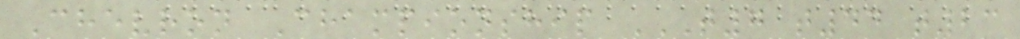Chevron Championship T7 T44 T23
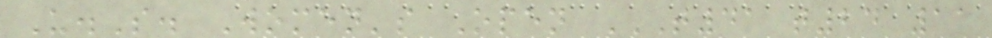U.S. Women's Open T41 T24 11
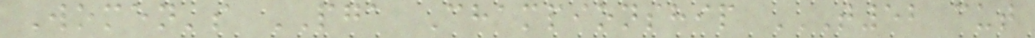Women's PGA Championship T52 CUT
